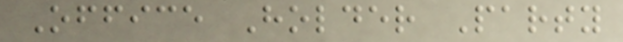Office Holder Party
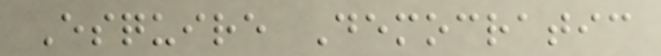Esquire Democratic
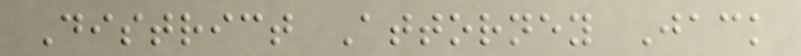District Attorney Jack
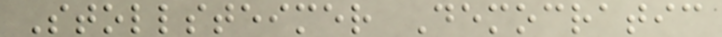Stollsteimer Democratic
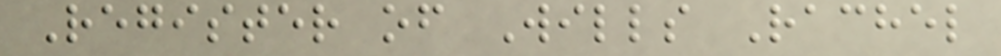Register of Wills Rachel
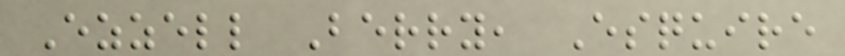Ezzell Berry, Esquire
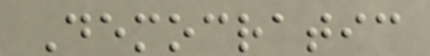Democratic
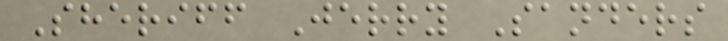Sheriff Jerry Sanders
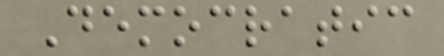Democratic
